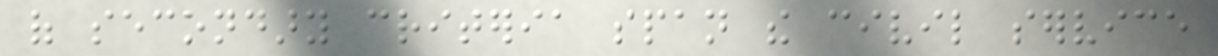of secondary criteria span the civil service
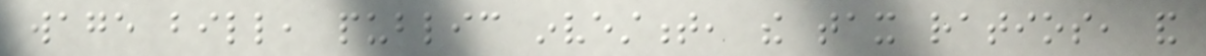wage bill, public investment, the tax ratios, and
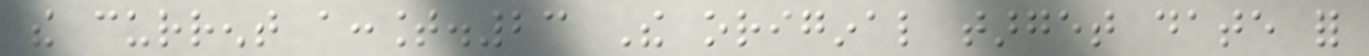the current account.23 The original target date for
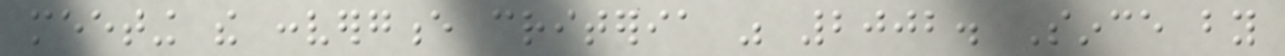meeting the convergence criteria was 2002. Since by
